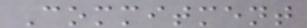Commitment
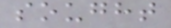sought
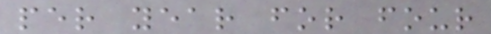per year for four
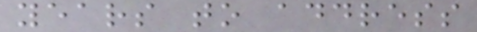years to address
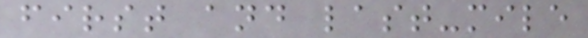first and last-mile
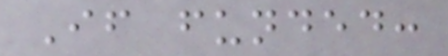If funded:
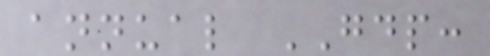annual GDP:
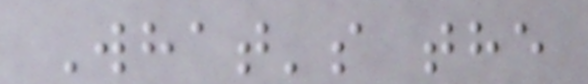What's the
